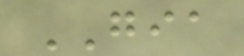GIA
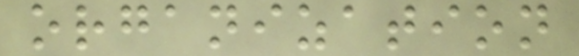organization
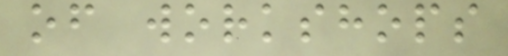of workshops
